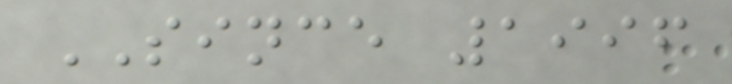SINCE 1996
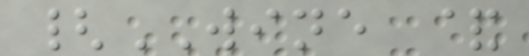{WINE &
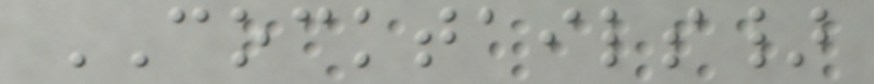COCKTAILS}
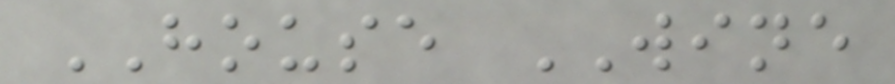HOUSE WINE
